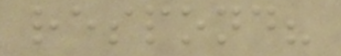respond?
